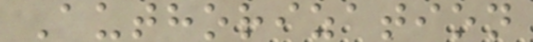Authorization
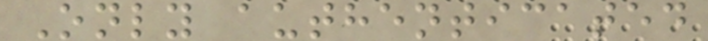Only authenticated
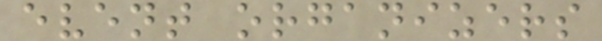event organizers
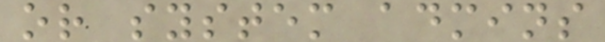or system admins
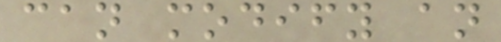can modify an
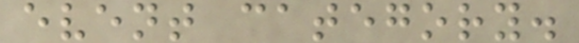event category.
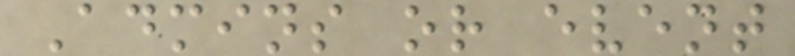Admins or event
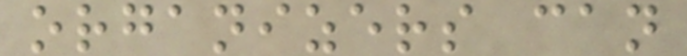organizers can
